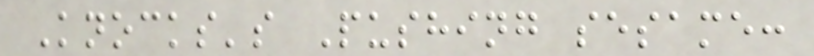Knocks's Pushing sesame:
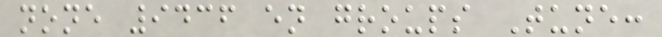none 9436 en groups Tune:
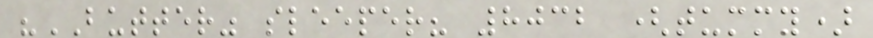"BUTTER" sleeper? 8032 (tummy)
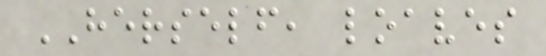HERSELF, loaves
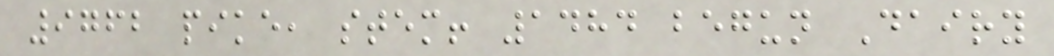9762 pike, stem! 1484 begun Dairy
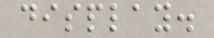display.
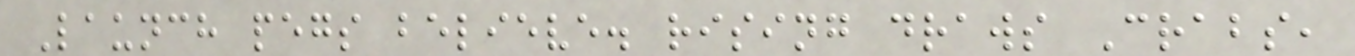Launch pegs believe. rising draws Crabs,
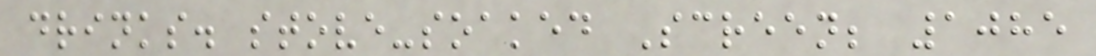drinks. stove-soaked Screen; 1085
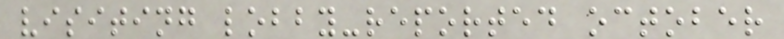visiting lobby-reported october
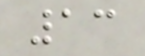13
